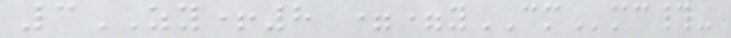3ZY+8 ==yCMmc#-
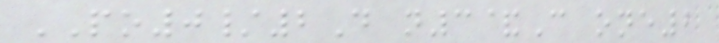PO0/2D n3&C one2
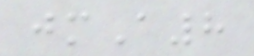jmA8
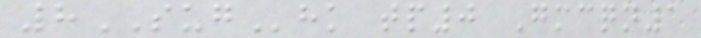8SUGhk tp0 Gmcqn1
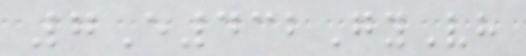7E432GyVh
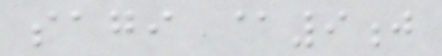sagi @9j
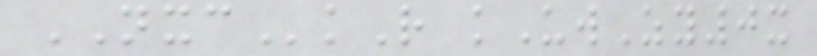NXCkR kUwZy0x
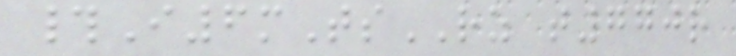#I6mTsRZ t770r
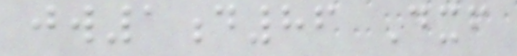jw1d86 Dxf
